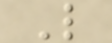L
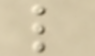l
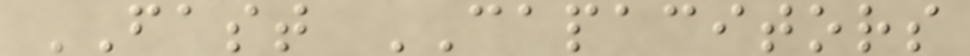FAST CAPACITORS
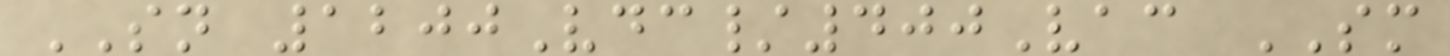SN 1200Vdc/400Vac SM
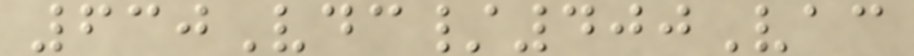630Vdc/400Vac
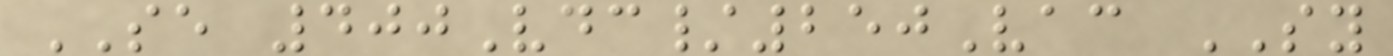SE 400Vdc/250Vac SY
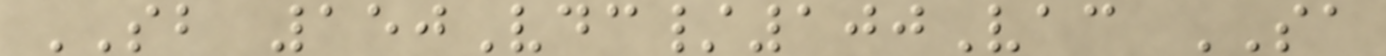SB 150Vdc/100Vac SA
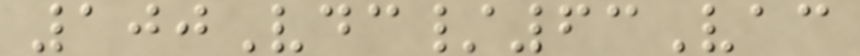100Vdc/63Vac
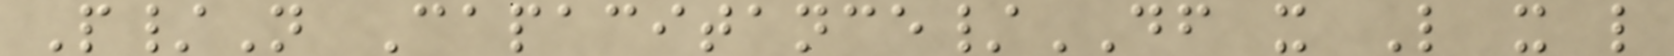P/N Capacitance/DF x L x l
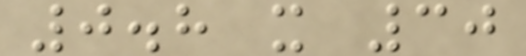0.8 x 30
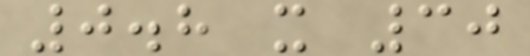0.8 x 30
